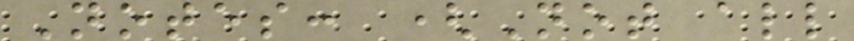Notes: (Not all
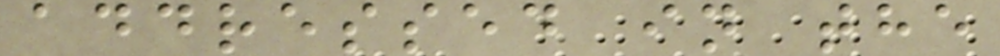addressed in the
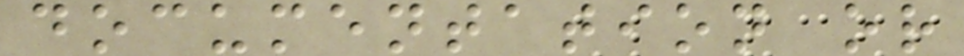documentation or
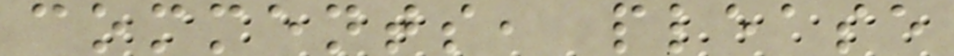comments, please
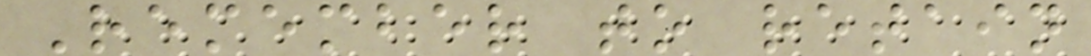Remember to retain
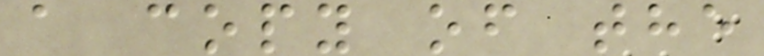a copy of the
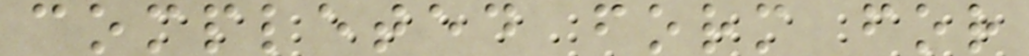completed form for
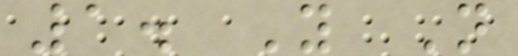1. Y N
